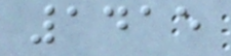1415
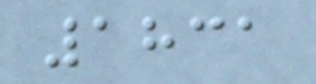1831
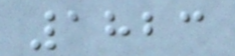1823
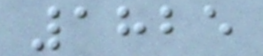1825
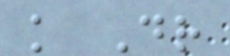k Dr
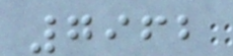7962
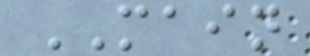MAIN
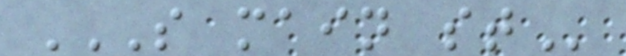S MAIN ST
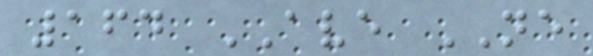164 AVE NE
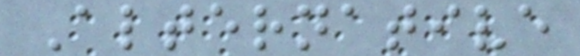Alternative
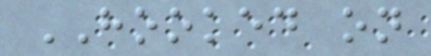HOOKED on
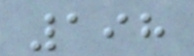198
